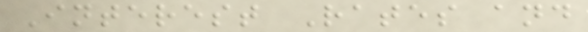Interest Rates and
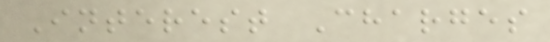Interest Charges
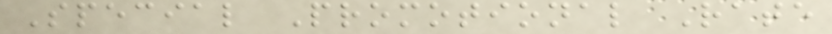Special Promotional Rate
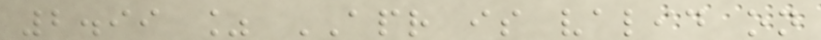2.99 % APR is valid on
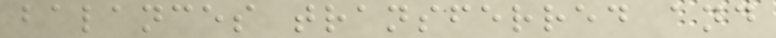balances transferred and
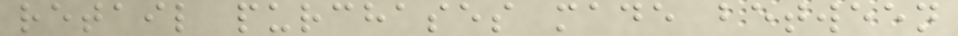retail purchases made between
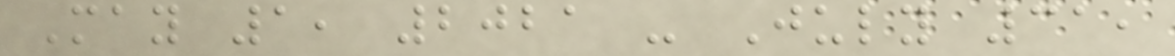May 1, 2021 - July 31,
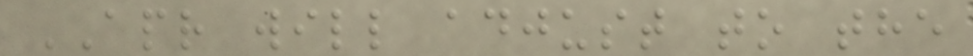APR will adjust to the
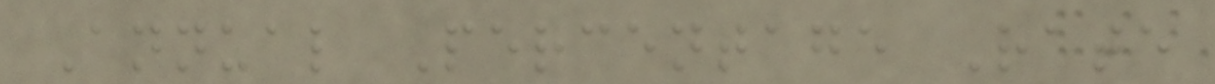Annual Percentage Rate
